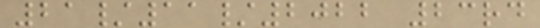21/11/2022 23rd
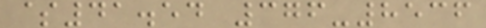$41.54 376-8536
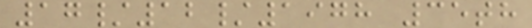17/12/1978 35th
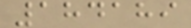184189
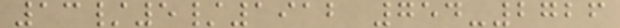13/5/1912 754-2726
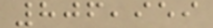806,959
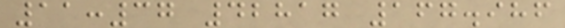11:37 42817 167.986
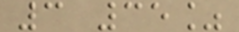3 35%
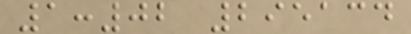1:02 295134
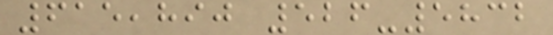615,890 526-5832
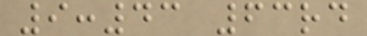9:43 63rd
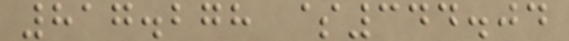817.278 $344.04
